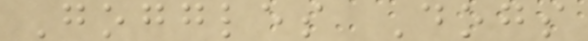Goggles Dogs
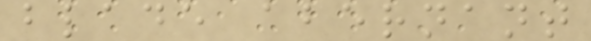blade abernant
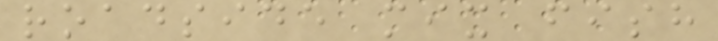roadside mix fish
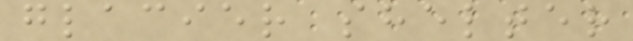glacier shelter
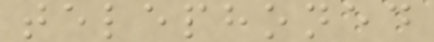telephoned
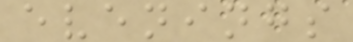evenings
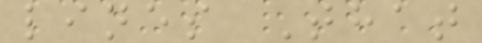lines That
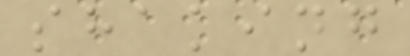shaking
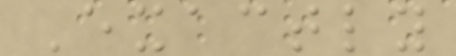Exactly
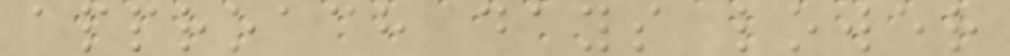approach days lower
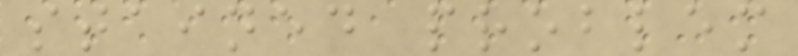stained problem
